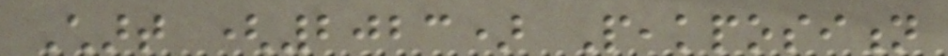Chart (2023) Peakposition
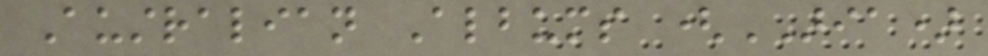Australian Albums (ARIA)
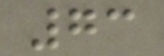73
